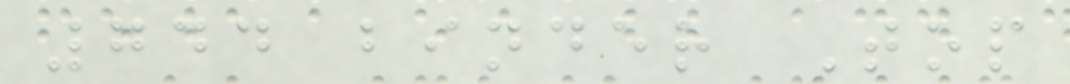744 binder Top
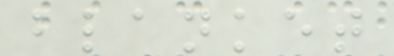blanket
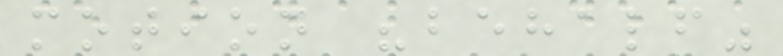motion "behalf"
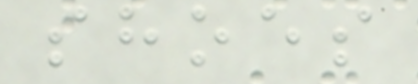shoes
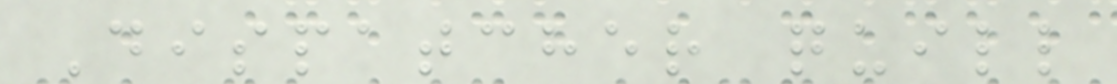Dispatcher quill
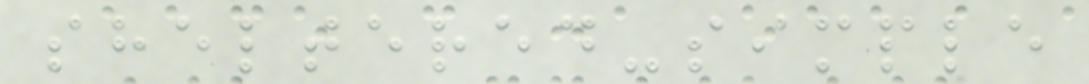sheltered-simple
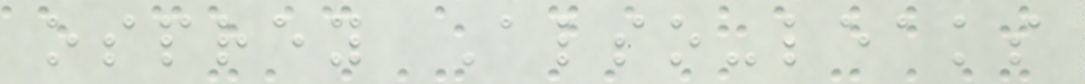osprey Also-leaks
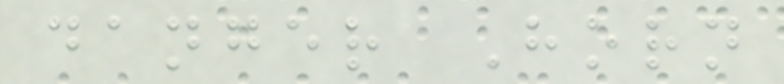danger Horn
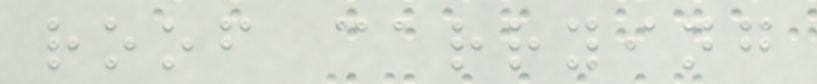roof carrying
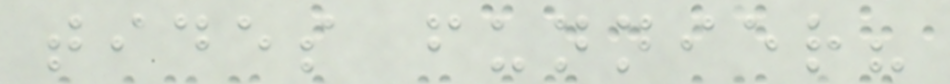tides funnier?
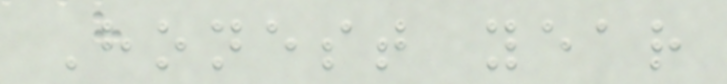Honest year
